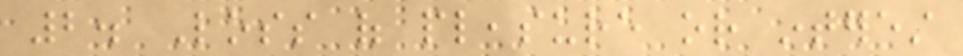2. Loss of pleasure or interest
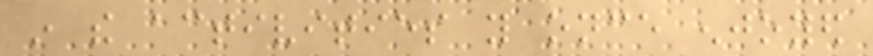in the activities you once enjoyed
